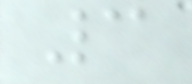3
